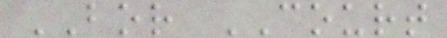BOR COURT
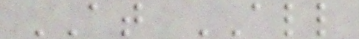AT ALL
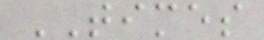TIMES
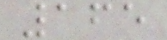165
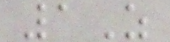1Z
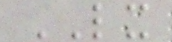LX
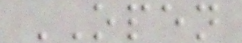OPEN
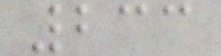233
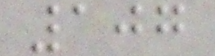107
